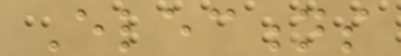Elections
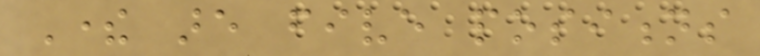There are five positions
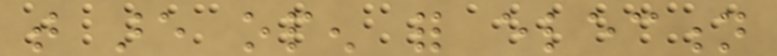that are open for election
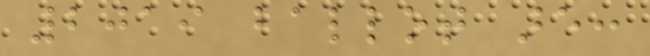2019 ballot are:
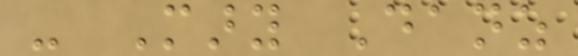- Mary Danz
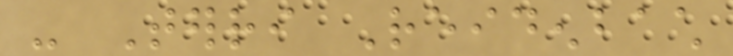- Terri Reidenbach
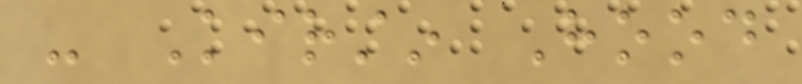- Kirstin Hood
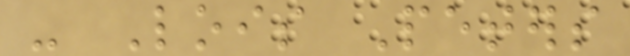- Lois Peters
